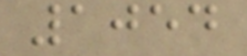1054
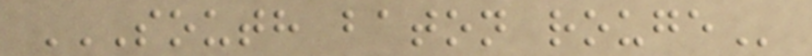SOUTH BATON ROUGE
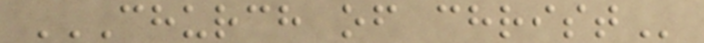CHURCH OF CHRIST
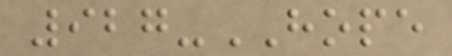927-HOPE
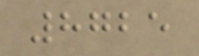8725
